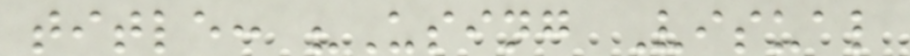title: "Using Visual
